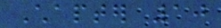Chapter 10
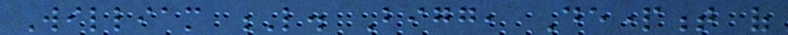William L. Bigg, Department of
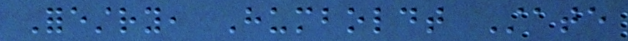Forestry, Humboldt State
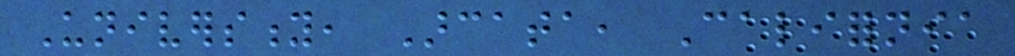University, Arcata, California
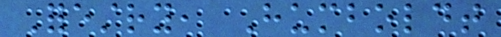Forestry, Humboldt
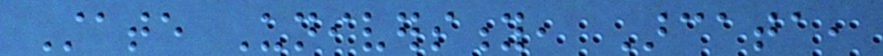State University, Arcata,
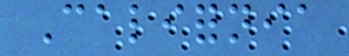California
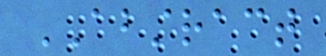ABSTRACT
